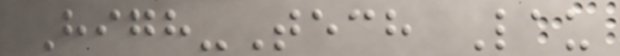High-Tech Lau
